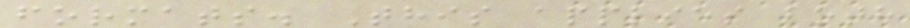formats. This applies both
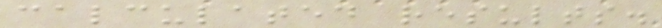calculated results.
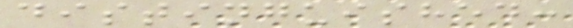distinguished:
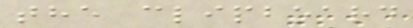the clipboard
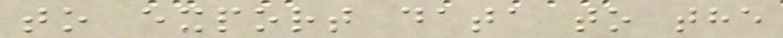to export data to the
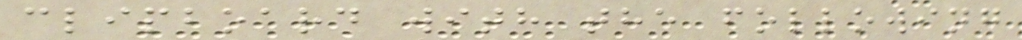clipboard with the following
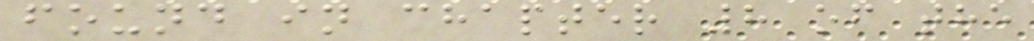found in chapter 8 of the
